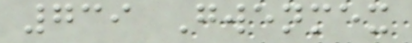739 Gwenmex
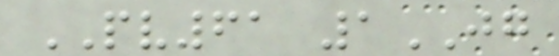PV61 1JG
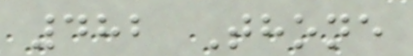482 Thone
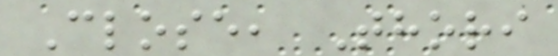Close, Thori
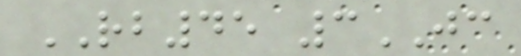RB45 3JC
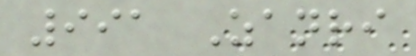991 Zanri
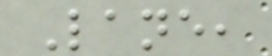Lane,
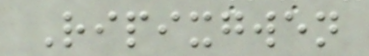Ripixgwen
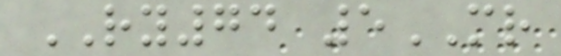RY74 5MR
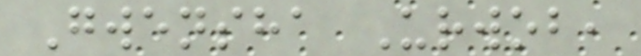Gwensha Urwob,
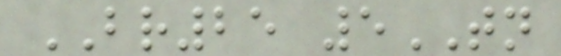BR25 5TN
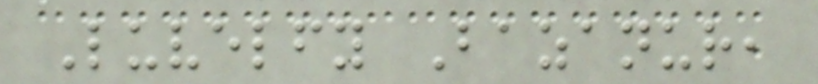Luvelfy Bazanur,
